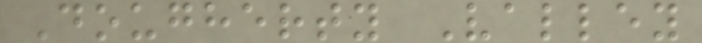Dougherty Valley
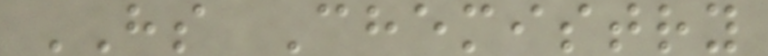HS Chemistry
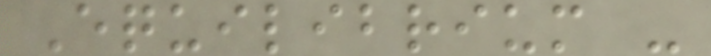Equilibrium -
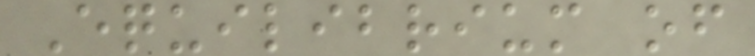Equilibrium of
